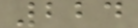224
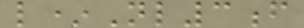l*Nl3f
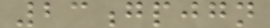23gpjgn
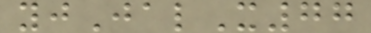yjJalX77
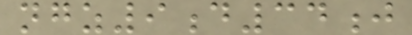ngz9d34j
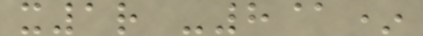x1r -8@*
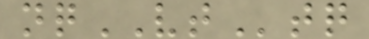nqVTtq
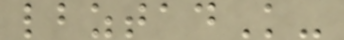lbztadK-
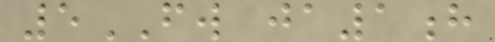5FW ja1h
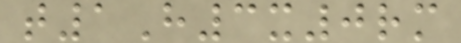t1H3x0rm
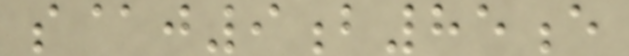s@j9b85e
